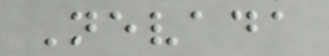Nevada
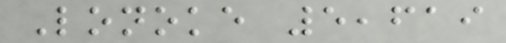Lonoke 5,619
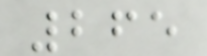265
